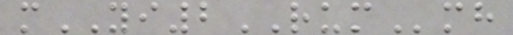mYI2RUMmh
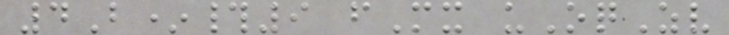4B*#9 fMx uOqZv
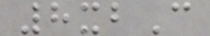8xbC
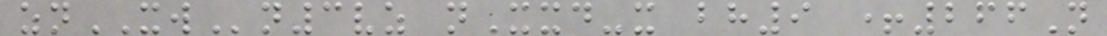znXWn3vz nXxd-x bh9 +266N
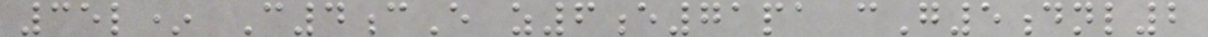35l* C4cE z6e71pa cG5dnl2
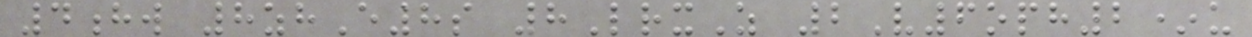4hw 8zhE8s 8LrxZ 2V6oph2*u
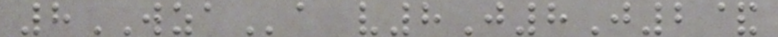8WZAa v8J8J2&
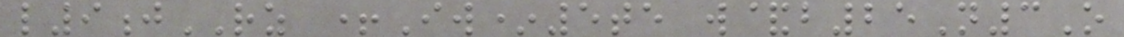l9jRZ +Iw*5te w&b25N3O
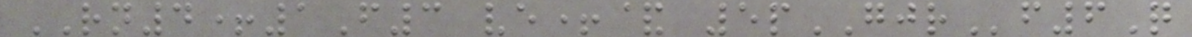RN4+1F3 ve+& 5pGJRf6Q
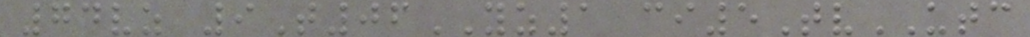74vz 9T06YZ1 ci5TvUTC
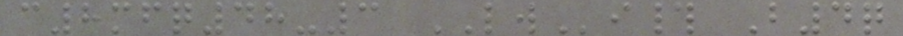c8mfq48-3 LWi# B4q
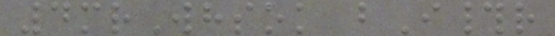4mrWhsok bI#r
